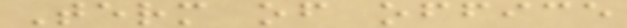Term of office
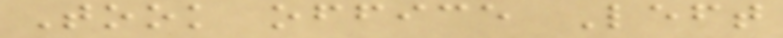Took office Left
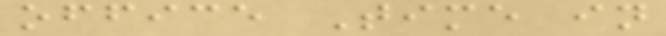office Time in
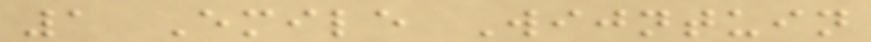1 Emile Wijntuin
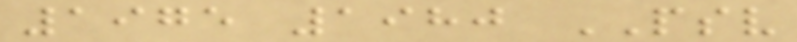1975 1980 PSV
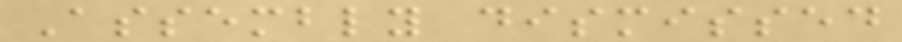Assembly dismissed
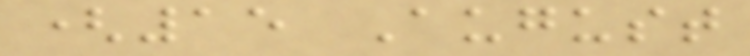(15 August
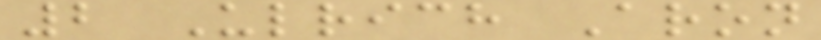2 Ulrich Aron
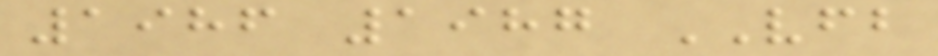1986 1987 VFB
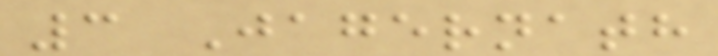3 Jagernath
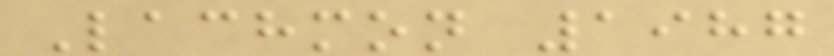Lachmon 1987
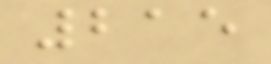215
